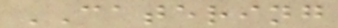CATERING
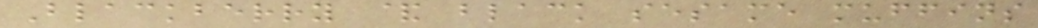Blackberry & black sesame muffins
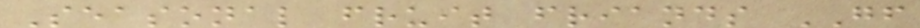Seasonal fruit friands GF
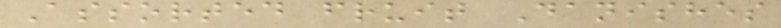Assorted fruit Danishes
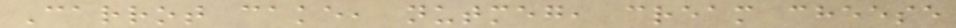Carrot cake, nutmeg, cream cheese
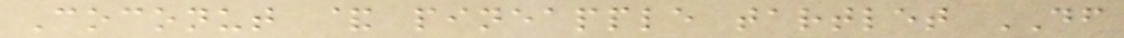Coconut & pineapple tartlet DF
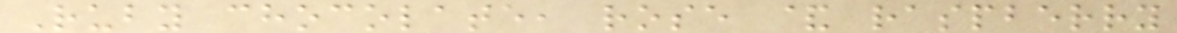Ruby chocolate, rose & raspberry
